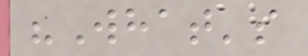"What's
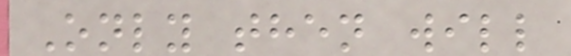Only then will
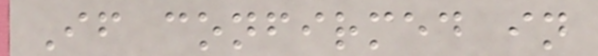If confirmed in
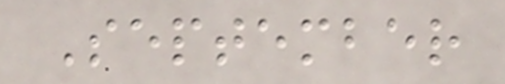September
